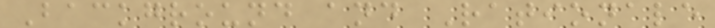Background and Rationale
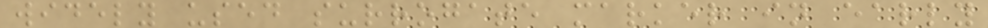widely used surrogate marker in early
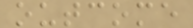outcome
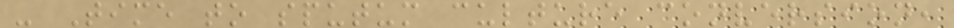- Time to sputum culture conversion,
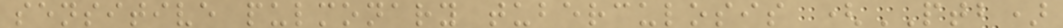sensitive pulmonary tuberculosis (PTB)
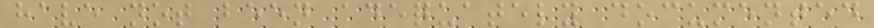have not been adequately documented
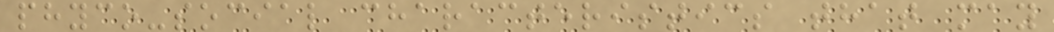phyco-social characteristics that may
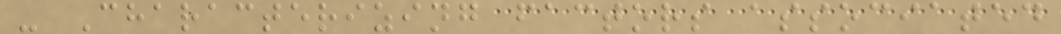- Characterizing factors associated
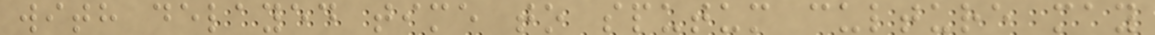with delayed time to sputum culture may
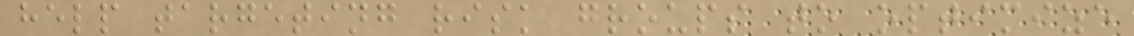help targeting risk groups to optimize
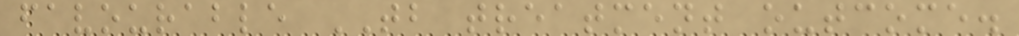favourable TB treatment outcome.
